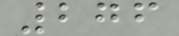276
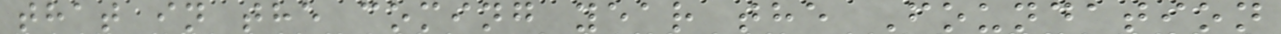that in the coming year the Foundation
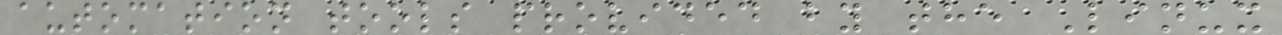automation tools provided by the Linux
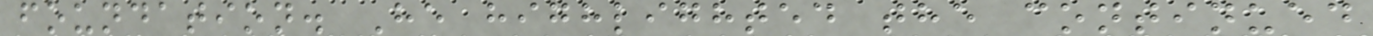foundation. He highlighted the continued
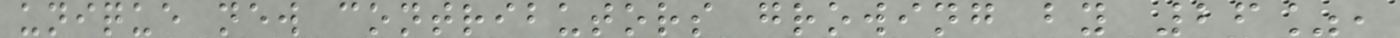unique new contributors growing by 26%,
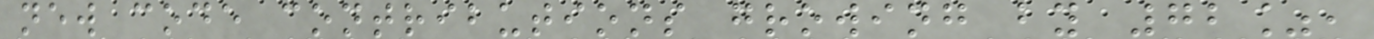new code contributions growing by 72%,
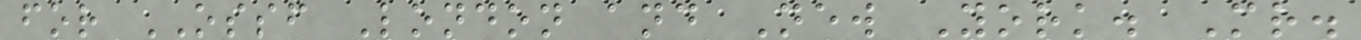for OSSF London and New York. Mr.
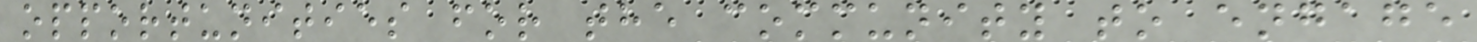opportunities for the community to engage
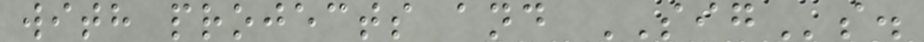with projects and SIGs.
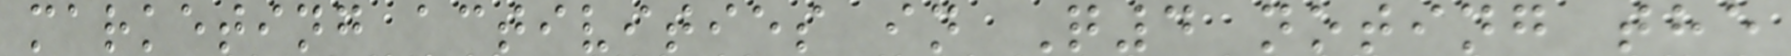marketing activities in Q4 noting the
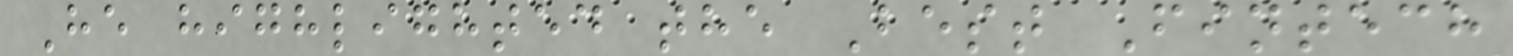He highlighted the Best Fintech
